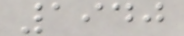1940
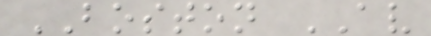BOSTON AV
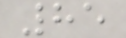85
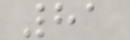81
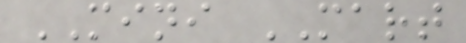MINI MART
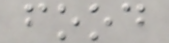food
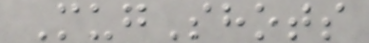MugShots
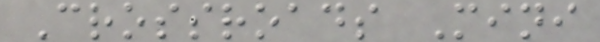Crossroads Mini
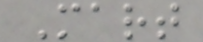Mart
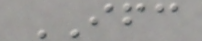IFC
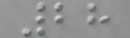28
